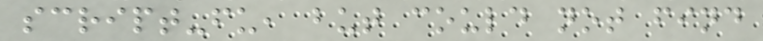script-fu, but could not find
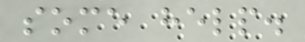some help.
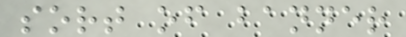sort of banner
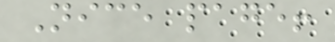Nice page!
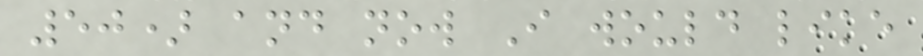50) and now I would like
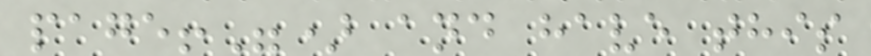page!") and have this
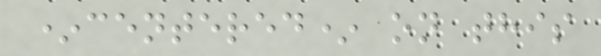*centered* on this
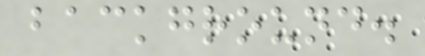background.
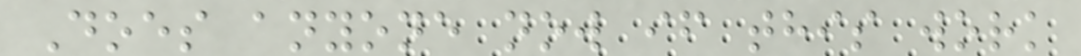Does anyone now if this work
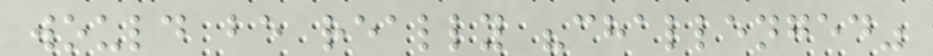would be really "challenged"
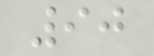90
